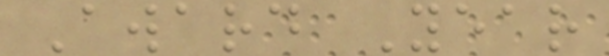Award Year
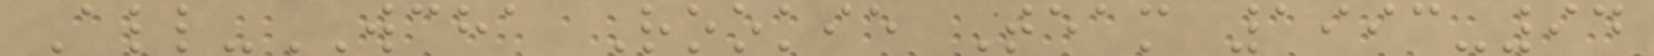All-WCHA Rookie Team 1993-94
